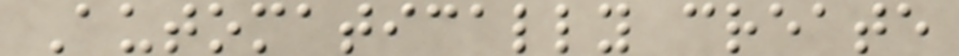Automatically create
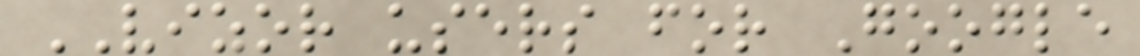VIZOR users for Google
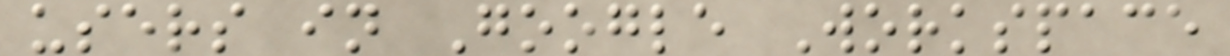users in Google Workspace
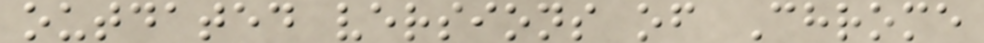outdated versions of Chrome
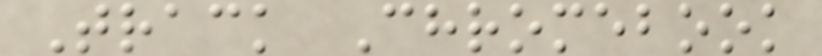Track Chromebook
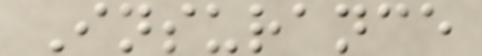Insurance
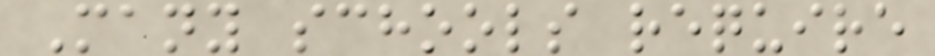Many schools require
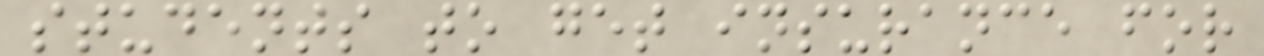students to get insurance for
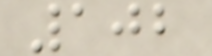102
